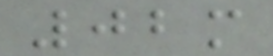02m
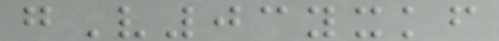gV03yxkf
